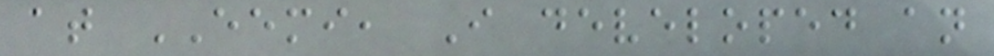at EEMI, I developed an
